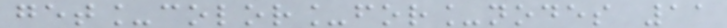get_color_for_nodes 11
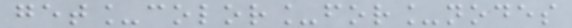get_color_for_nodes
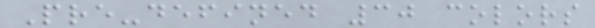Pre-defined 30 colors
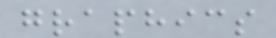graphics
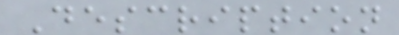Description
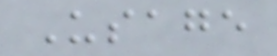Usage
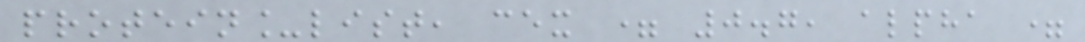protein_list, cex = 0.7, alpha =
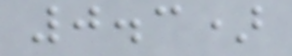0.3)
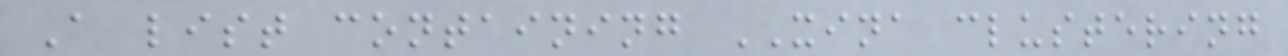A list containing XINA clustering
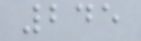245
